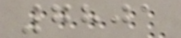7801
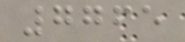7765
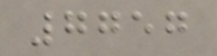7757
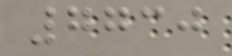7730
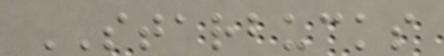STARBUCKS
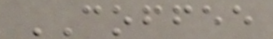COFFEE
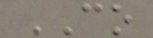CO
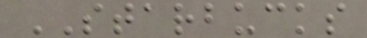STARBUCKS
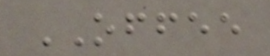OFFEE
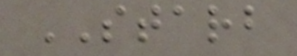STARB
